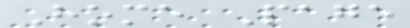Home Page
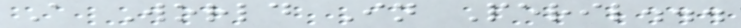A World In Peril...
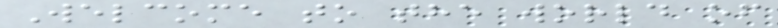Welcome to the world of
